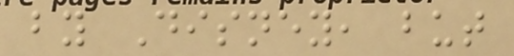by Disney, but
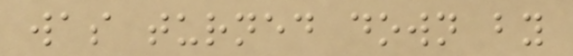was turned down by
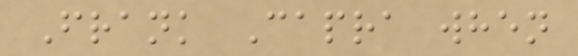Frank Capra when
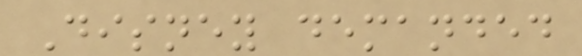Disney demanded
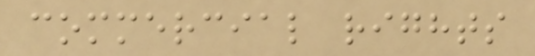commercial rights
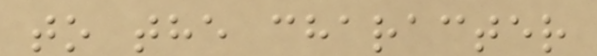to the character
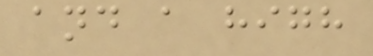and a high
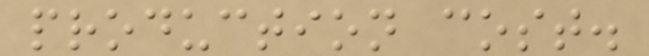production cost.
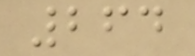264
